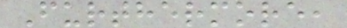Furthermore,
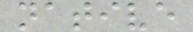native
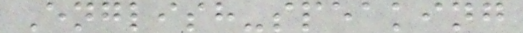English-speaking
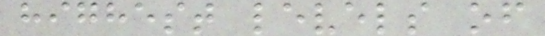highest levels of
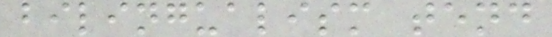bilingualism tend
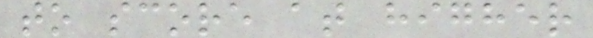to score at higher
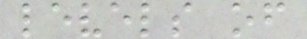levels of
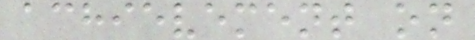achievement on
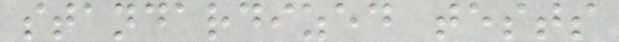standardized tests
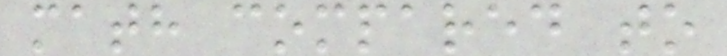math compared to
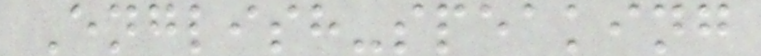English-speaking
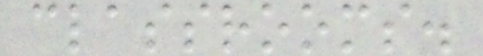classrooms.
